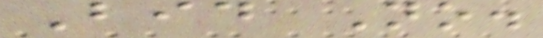Bid No.
